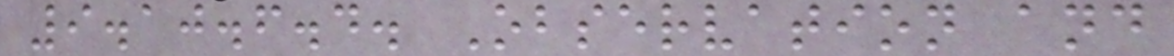9.10.6.4. Observation and
